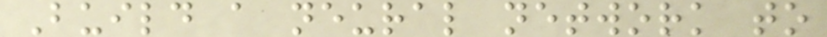Build a neural network to
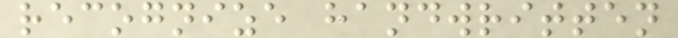recognize handwritten
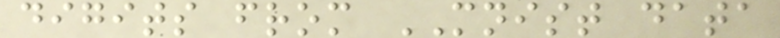digits from MNIST data
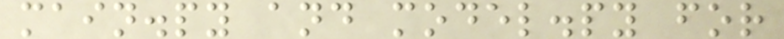main.py and model.py for
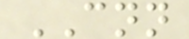CNN
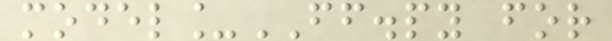model_FF.py for
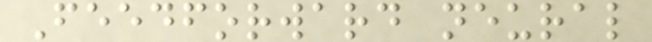Feedforward neural
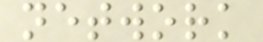network
